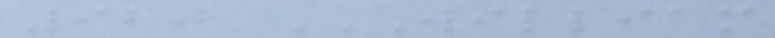920 WILLIAM
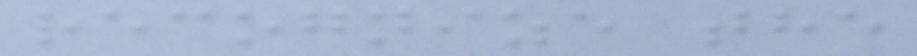recognize the
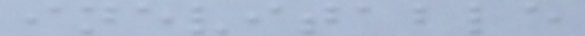inevitable
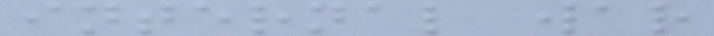internal war
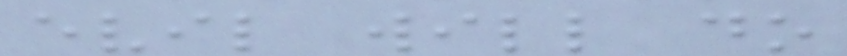evil will do
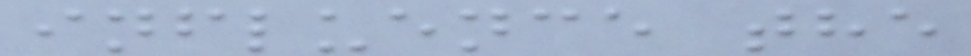influence the
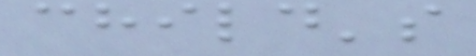child's
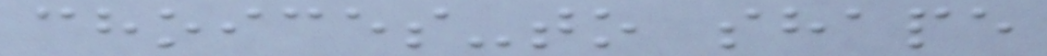choices-to shape
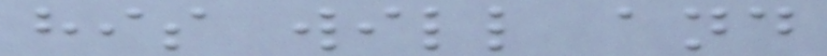his will and
